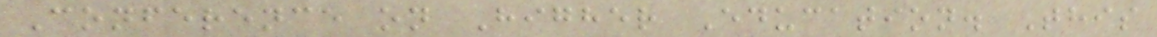Conference on Higher Education. This
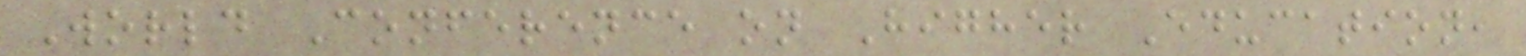World Conference on Higher Education,
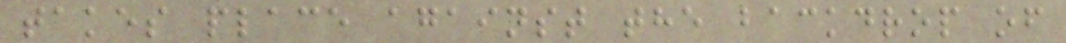takes place against the backdrop of
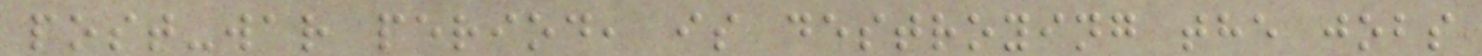post-war period, is destroying the jobs
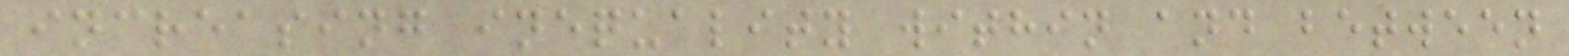increasing inequality within and between
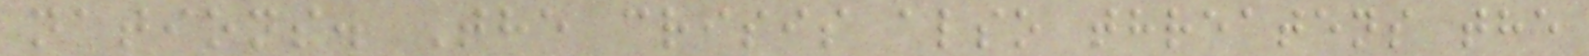nations. The crisis also threatens the
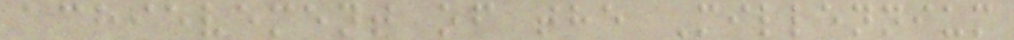achievement of the Millennium
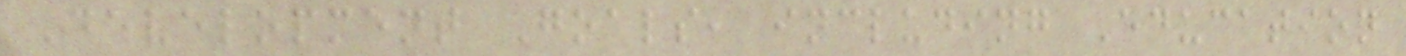Development Goals, including Education
